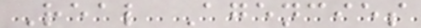Real Agencies
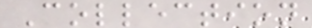Collection
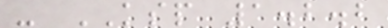- KSP 1.2.2
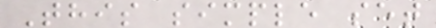This simple set
